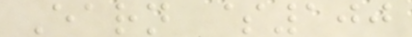Earn $100
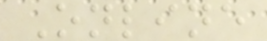Online
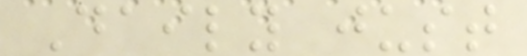Daily just
